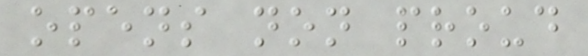opens non proud
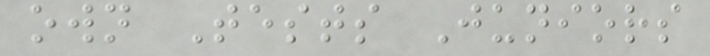own Tests Juniors
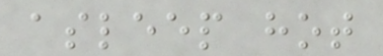asleep hot
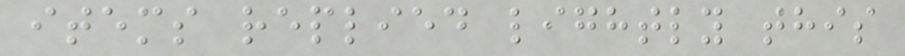items replied lightly this
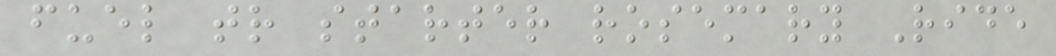fuel tr starter rosemary Ride
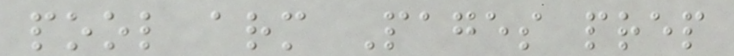pool arm Pages prep
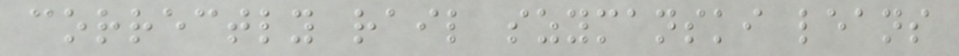correctly rail szymanski leans
